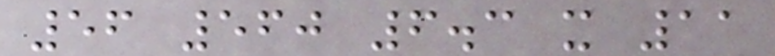56 560 6.3 x 11
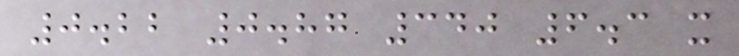0.22 0.87 340 6.3 x
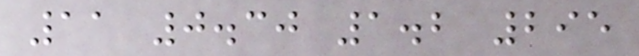11 0.30 1.2 295
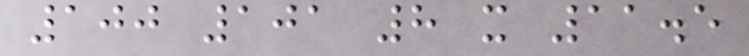100 101 8 x 11.5
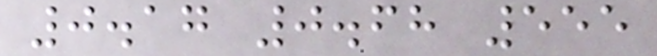0.17 0.68 555
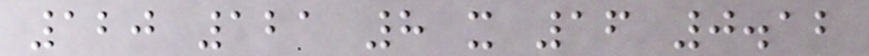120 121 8 x 16 0.12
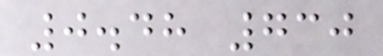0.48 730
